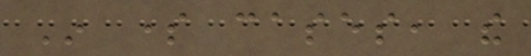In some cases, the
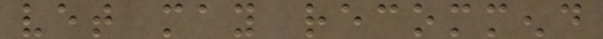vet may recommend
